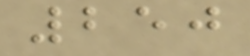250
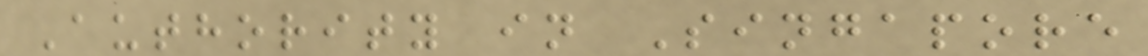Authority in Singapore
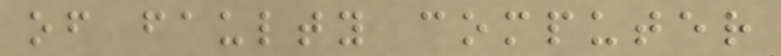of faulty computer
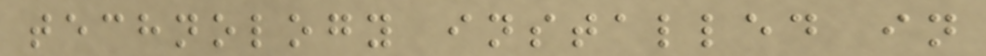technology installed in
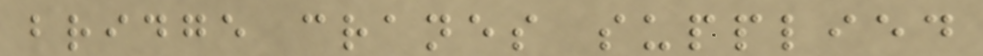bridge cranes supplied
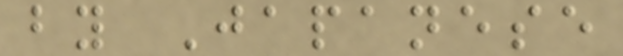by Japanese
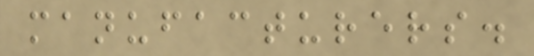manufacturers.
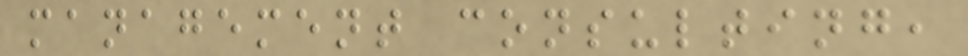management consulting,
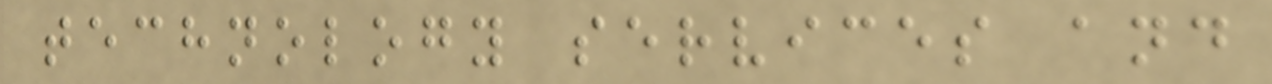technology services and
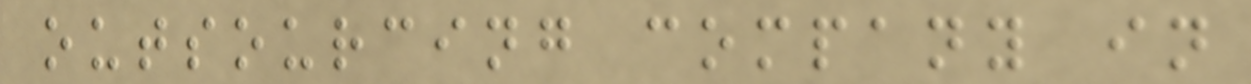outsourcing company in
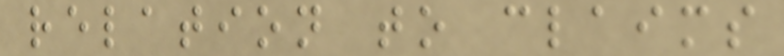relation to claims
